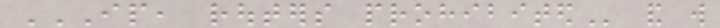IP, ROUTERS PROHIBITED and will
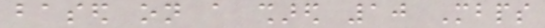based on a shared 10 Mbps
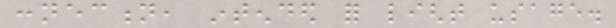connection, intended for light usage.
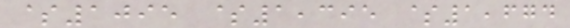$1095 $1,395 $1,674
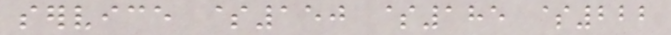service $150 $185 $222
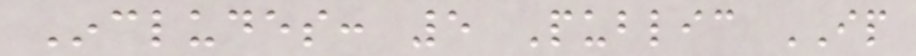Includes: 5 Public IP
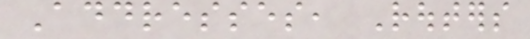Addresses, Routers
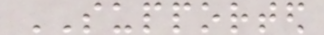SUPPORTED
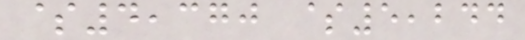$4,370 $5,244
